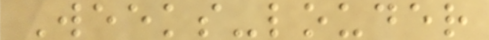Weeks-louder
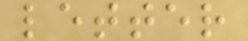letter
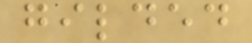gilded
